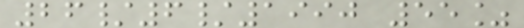26/6/1990 55%
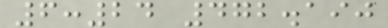6:24 472.190
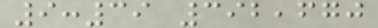9:39 392,670
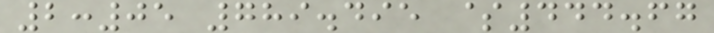2:05 789.495 $444.67
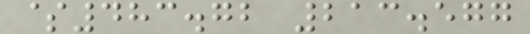$483.72 213.577
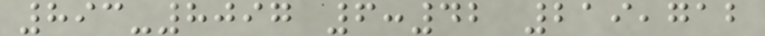893-8097 6:42 219,712
